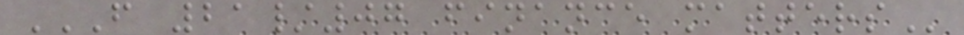F 21/07 FINANCE MATTERS
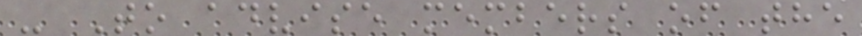- To advise members of the
